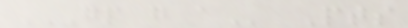GP G A Pts
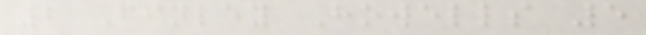2 Finley Howells 5
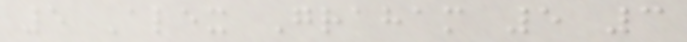5 Alex Graham 5 3
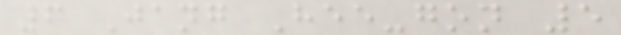6 Jang Hee-gon 5
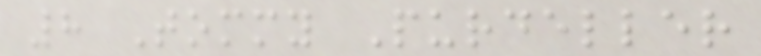8 Tommy Purdeller
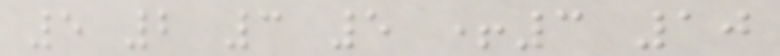5 2 3 5 +3 10
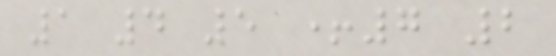1 4 5 +7 2
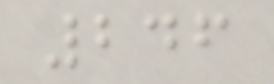246
